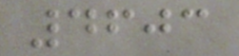4603
